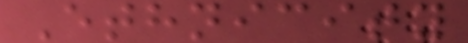Ethnicity
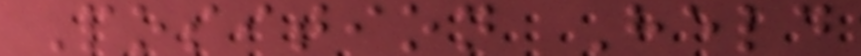Position Held
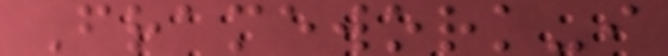Framework-i
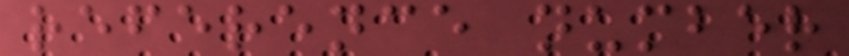reference number
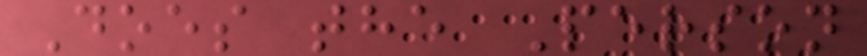Does the Person
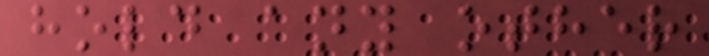hold any other
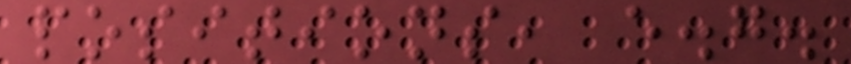positions, e.g.
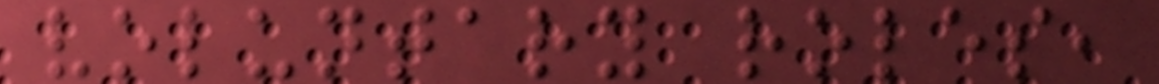voluntary roles,
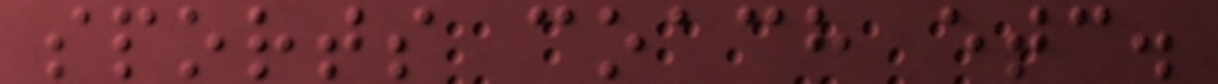sports coach etc.
